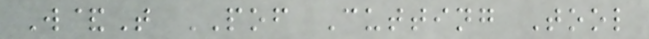W&T POF Cutting Tool
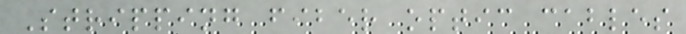Stripping fiber optic cables
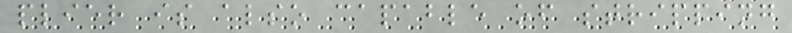plier is also capable of stripping
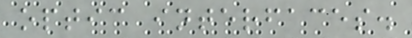optic interfaces.
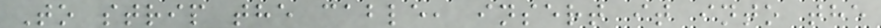To strip the cable, insert it into the
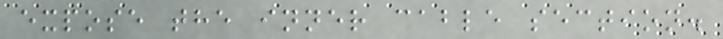expose the inner cable section.
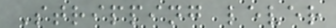Stripping lever
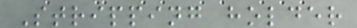Stripping holder
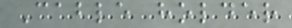Cable holder
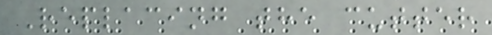Replacing the cutter
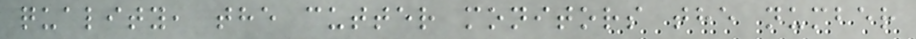quality, the cutter monitors the number
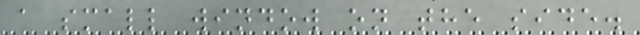a small window on the side.
